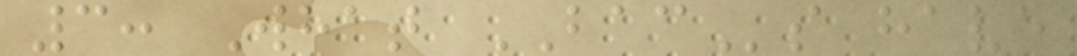3: What BACs have
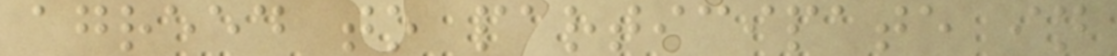agreed to participate in
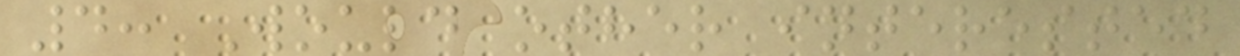4: Would other interested
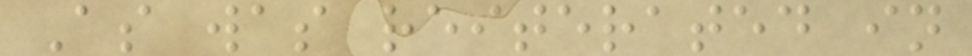As was reiterated in
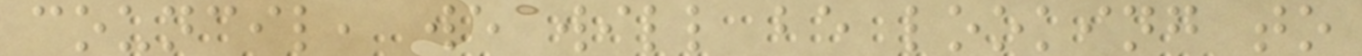council, we will be looking to
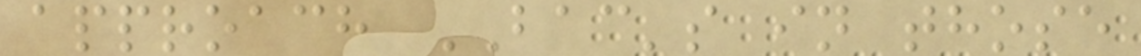approach BAC's in those
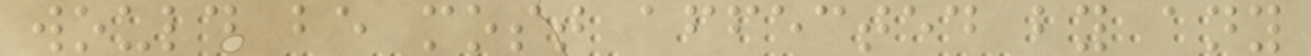would be most affected by any
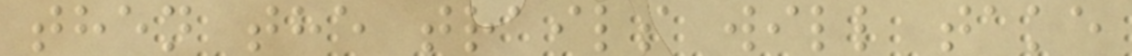then the trails will take
